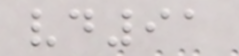vd91
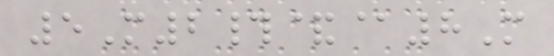5M2#&@8M
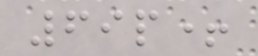69p+
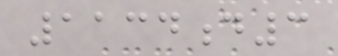1134d3
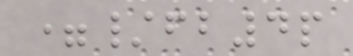=/fb4p
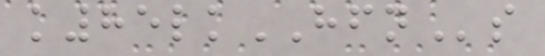k85lkHFNs
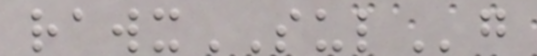rawxSULg
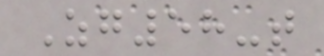Zg58-t
